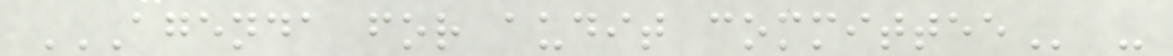AGENDA FOR AUDIT COMMITTEE -
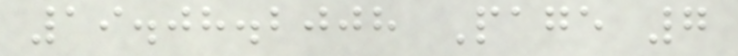19.08.2008 Page 7
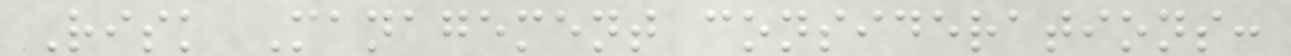Risk Management considerations:
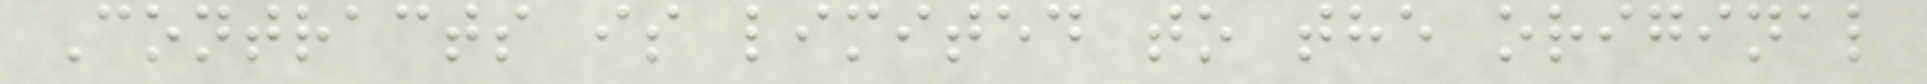Contracts is limited to the original
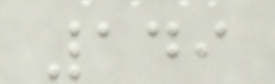149
